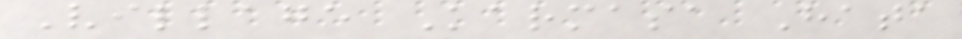Village Karmasa Hata
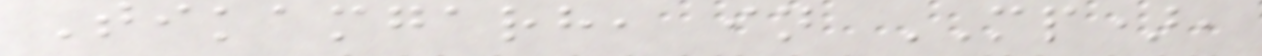Tikamgarh, in MP),
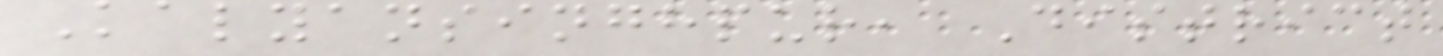Kalyansinghpur, District
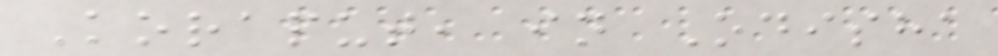Koraput, in Odisha
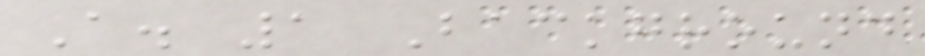A. 1 Background
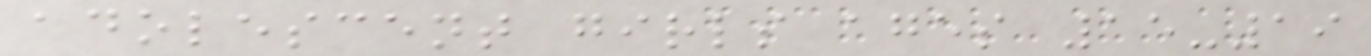adolescent girls ages 15-19
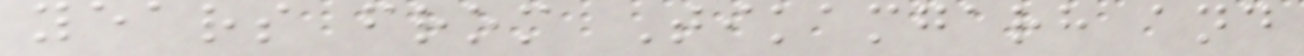years from Tikamgarh and
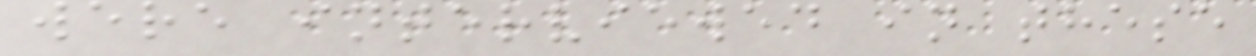were interviewed in these
